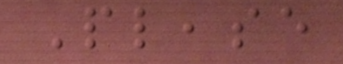Please
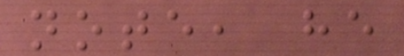note, he
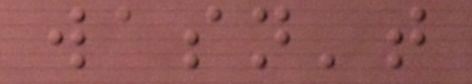wasn't
